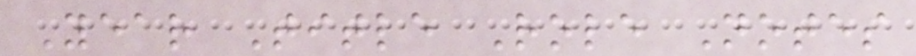Year Title Role Notes
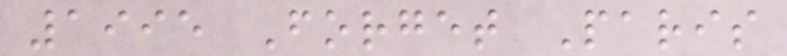1995 Forget Paris
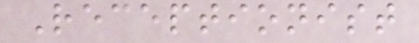Receptionist
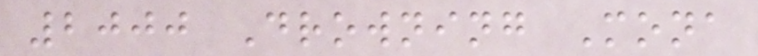2000 Drowning Mona
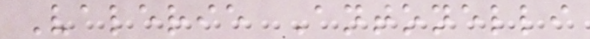Valerie Antonelli
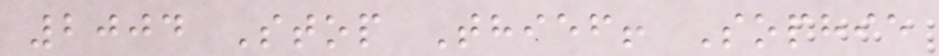2004 Stop Thief! Sophie
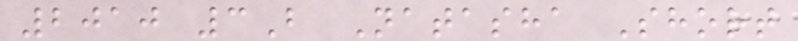2010 3B Natasha Short
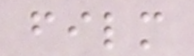film
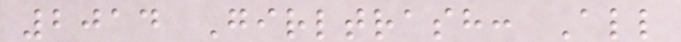2014 Girltrash: All
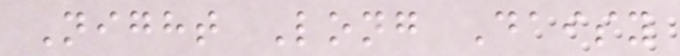Night Long Daisy
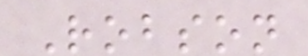Robson
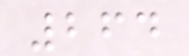264
